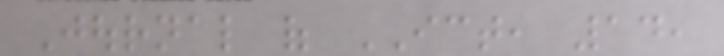Journal of ICT, 14,
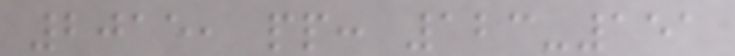2015, pp: 123-151
